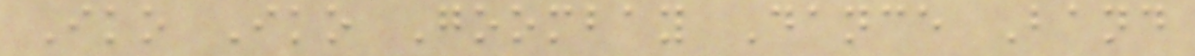Iko Iko Goombay Dance Band
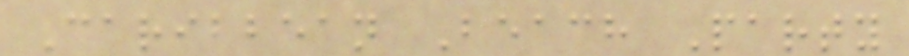Caribbean Beach Party
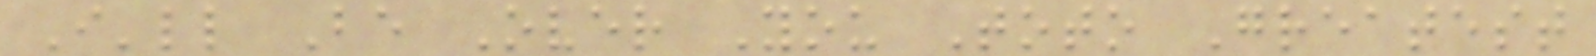I'll Be Over You Toto Greatest
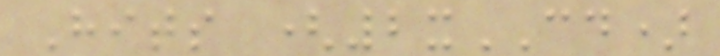Hits (2xCD)
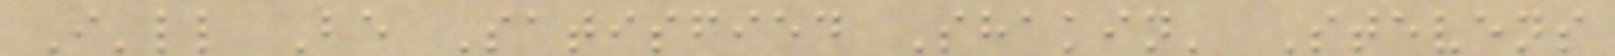I'll Be Satisfied Shakin' Stevens
